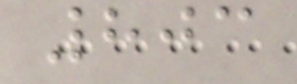803
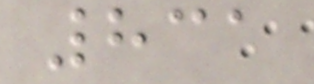831
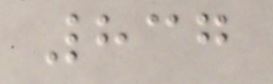837
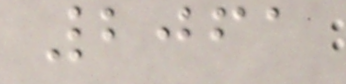2061
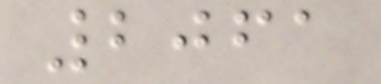2061
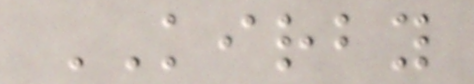KIRBY
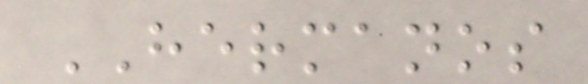HERMANOS
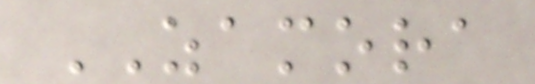ZAMORA
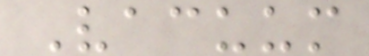Vacuum
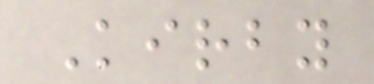Kirby
